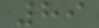89
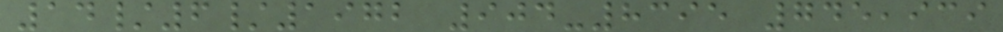14/6/1972 904-8395 745,939
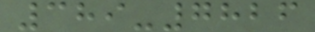389-7826
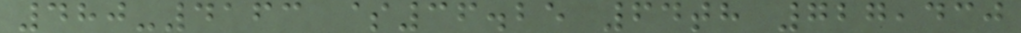480-4163 $36.25 64th 727,430
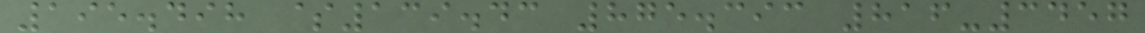195.498 $139.43 875.393 816-3457
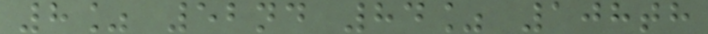8% 52nd 84% 108th
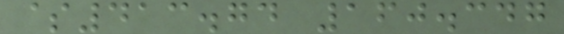$413.74 160.347
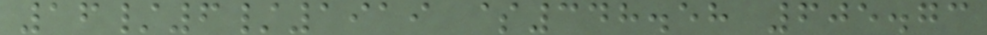16/6/1919 $348.58 605.73
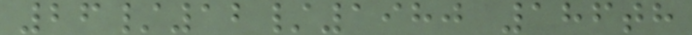26/12/1980 186th
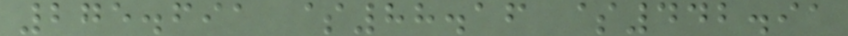275.691 $88.16 $442.91
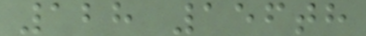128 156th
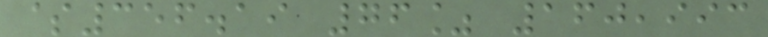$356.19 76% 160,993
